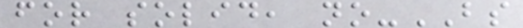for solid, no-BS
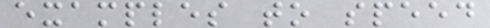examples to speed
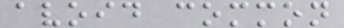avoid common
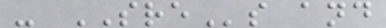- SREs and
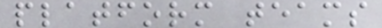platform teams
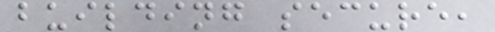building secure,
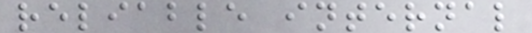reliable internal
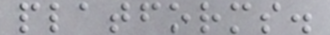platforms.
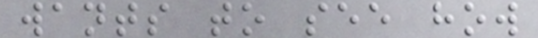wants to see how
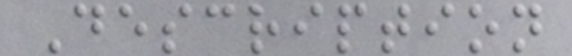Description
